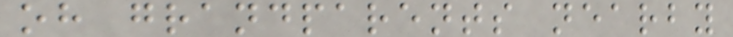oh grandparents nearby
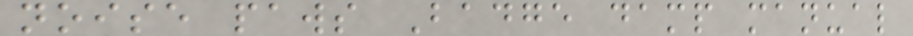noise paws Badge damp manual
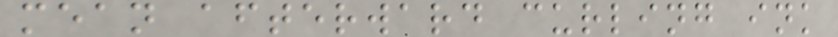mean afterward curling ink
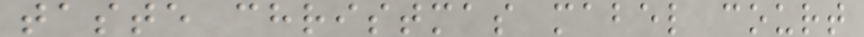taste christmas mabel court
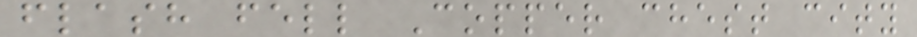flash fell Copper chest city
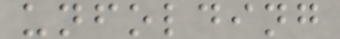unfolding
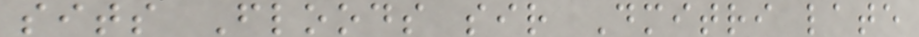sits Floods sir Dmitri late
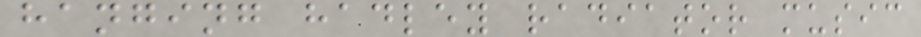hanging hadley radiator music
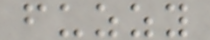fuzzy
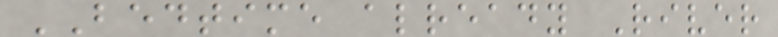BEDTIME already River
